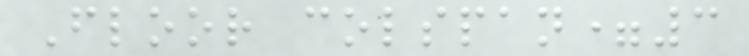Floor colspan=3
